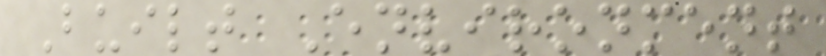Built Environment
